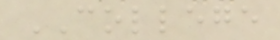COLLEGE
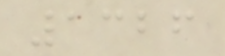1326
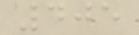405
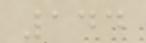144
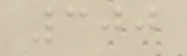300
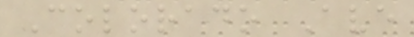Colorado Ave
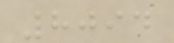8094
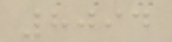8094
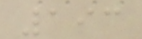193
